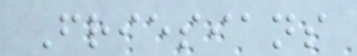Friesians
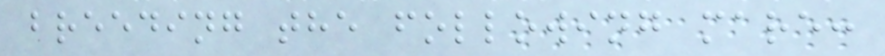breeding the following mare:
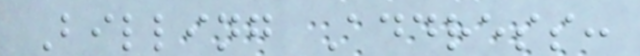Billing Address:
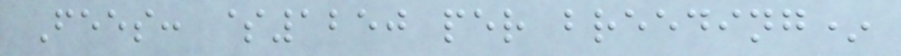Fees: $1250 per breeding*
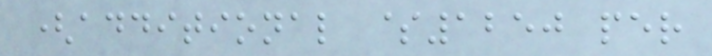(additional $1250 per
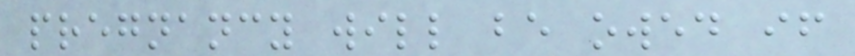pregnancy will be owed if
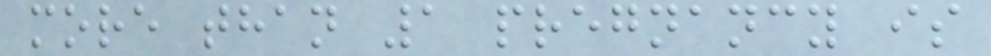more than 1 pregnancy is
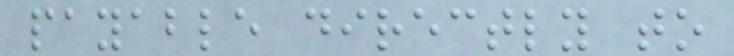payable directly to
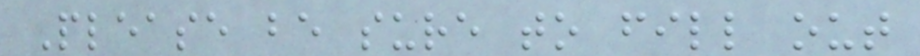Please be sure to fill out
